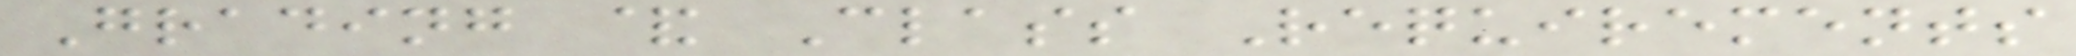Grading & Class Requirements
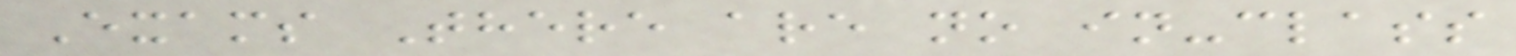Exams There are no in-class
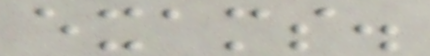exams.
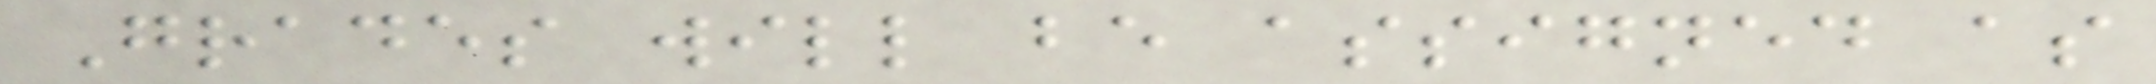Grades will be assigned as
